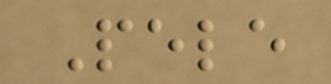Pele
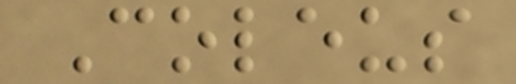Coleus
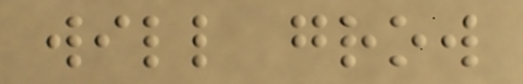will grow
